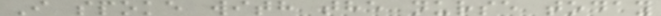I spoke with the nurse today
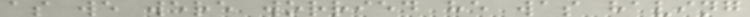as we were worried he was having
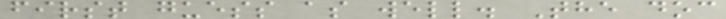first guess as well. The doc
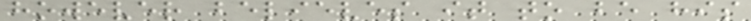however believes it to be his
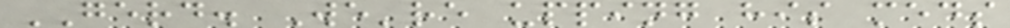GERD. We're upping his meds
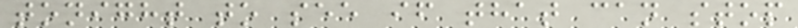tonight to see if that can stop
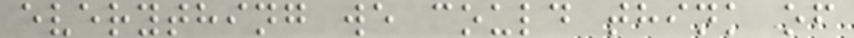everything we could think of
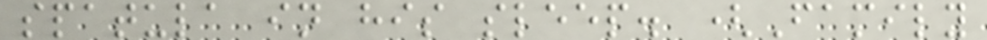spatula in his sleep. (Family
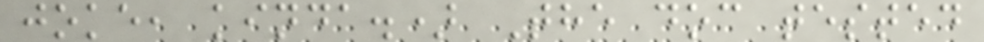joke, kinda.) The doc tested
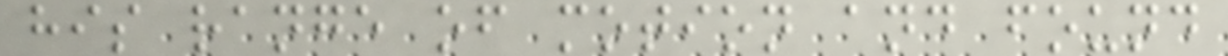his range of motion and found
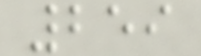259
